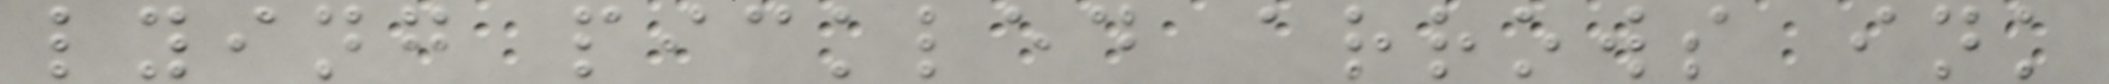lying pickled arrows ink
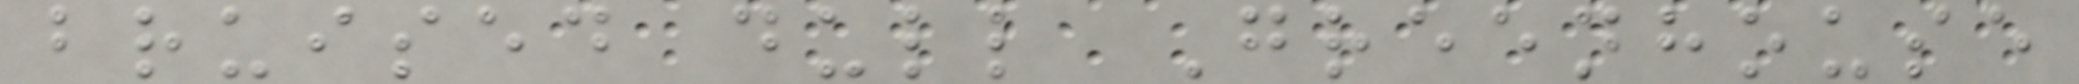bruised dull Greenhouse
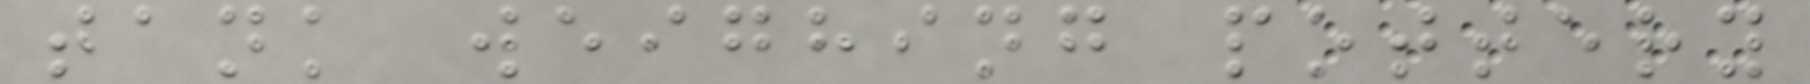tank weighing pottery
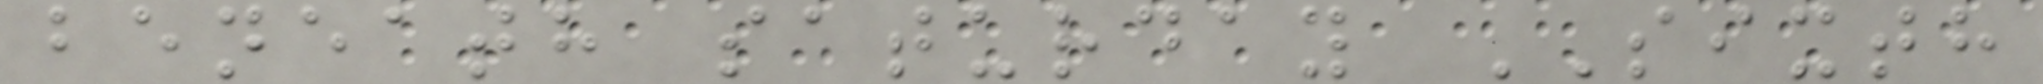beneath saturday SIXTH
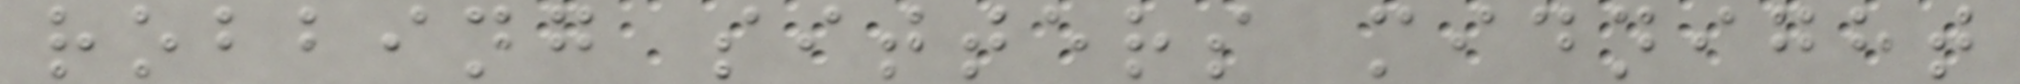robbing sitters midnight
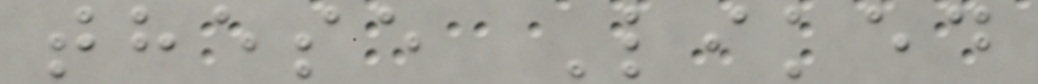these Liked
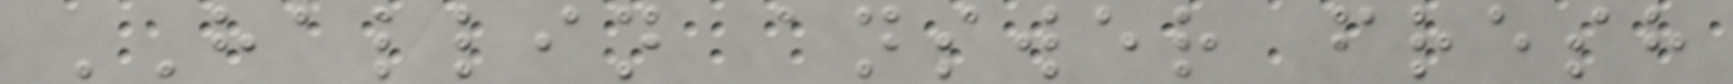HALLIN answer fresh
